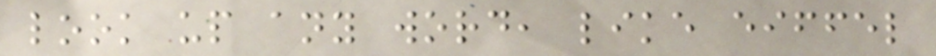look up any word, like eiffel
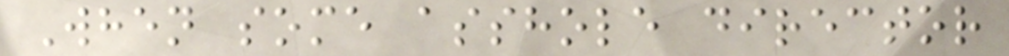When some asshole director
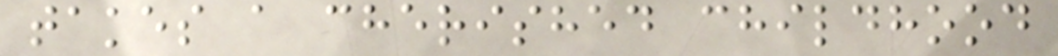takes a cherished childhood
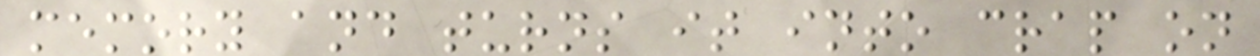memory and turns it into crap on
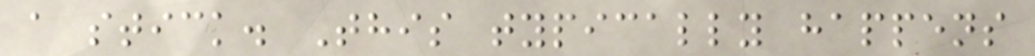a stick. This typically happens
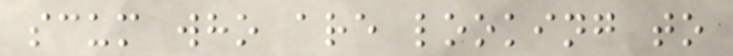scum who are looking to
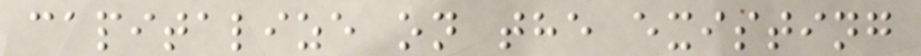capitalize on the existing
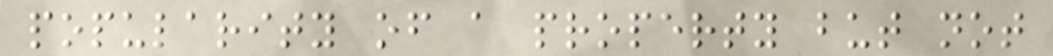popularity of a property but not
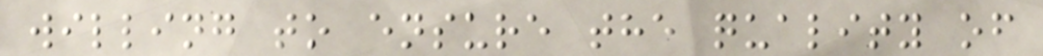willing to ensure the quality of
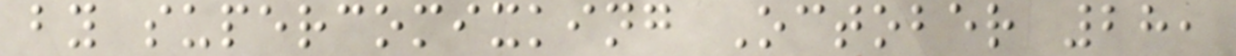by supercomixking October 28,
